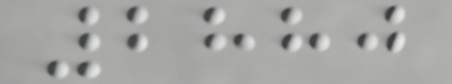2880
